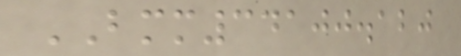BMM34100.120
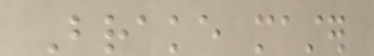Brake master
